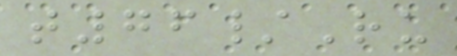t76/Ru
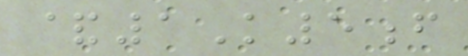&1K5f
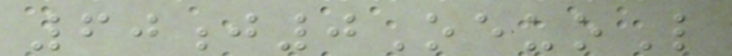60j0OeuoL
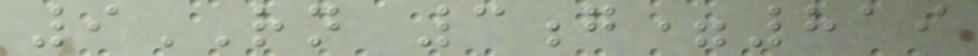9RN 3g=819
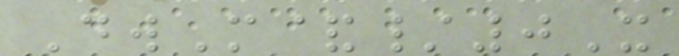DwM&/0X
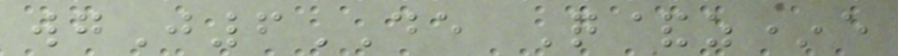wgJ6DE Q&z*e
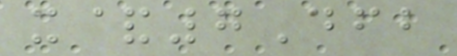x&7Dfb
